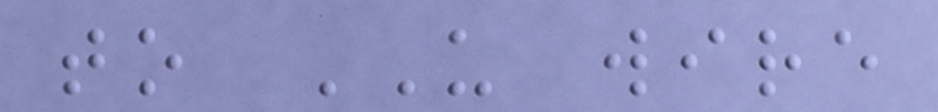to US wire
